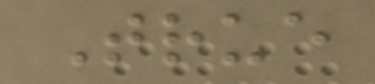True
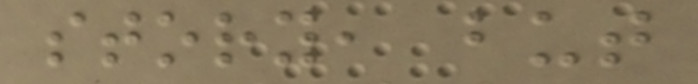story, but
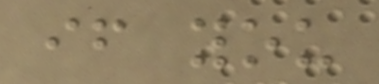if you
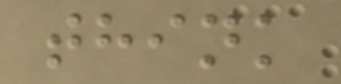think
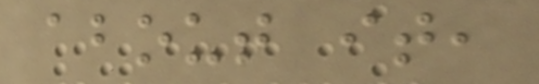about it,
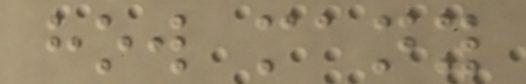how many
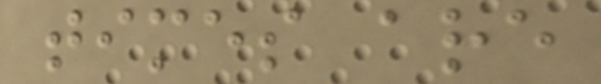times are
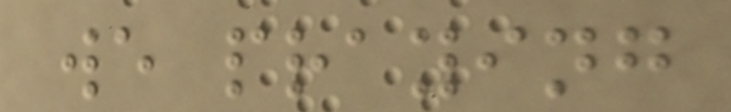we praying
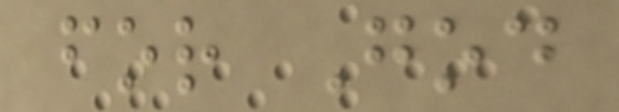for God
